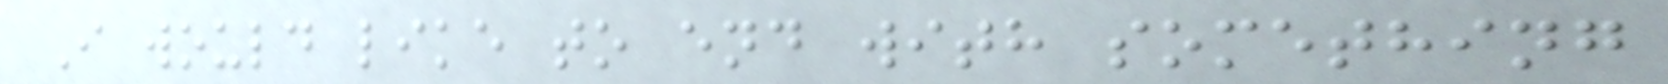I would like to end with something
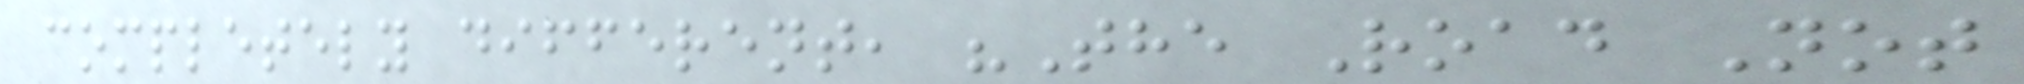completely different, "The Road Not
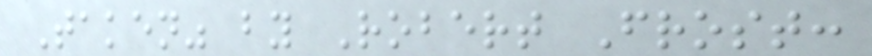Taken" by Robert Frost:
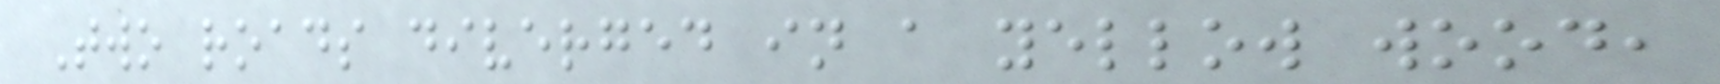Two roads diverged in a yellow wood,
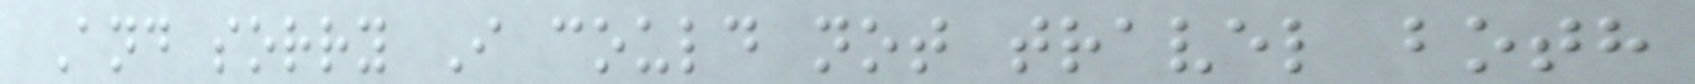And sorry I could not travel both
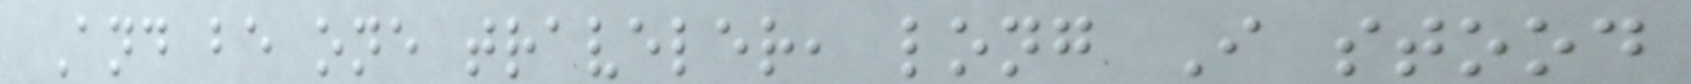And be one traveler, long I stood
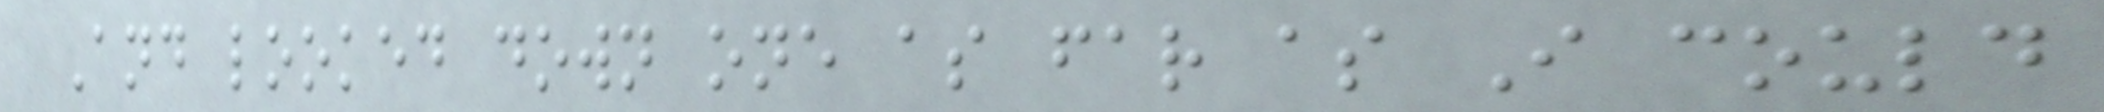And looked down one as far as I could
